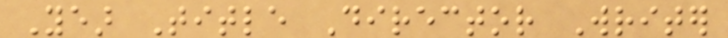Year Title Director Writer
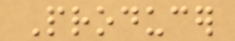Producer
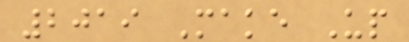2019 Make Up
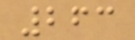263
